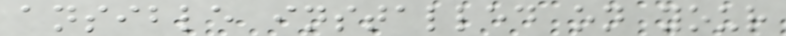ansible installed on your
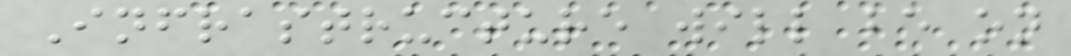Infrastructure will be on
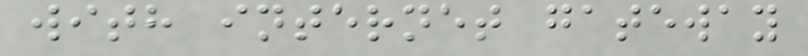with internet gateway
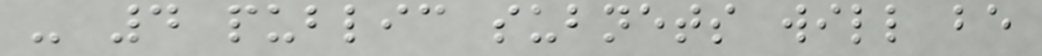- 4 public subnets will be
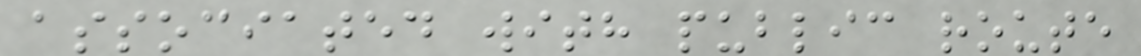associated with public route
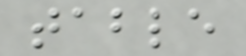table
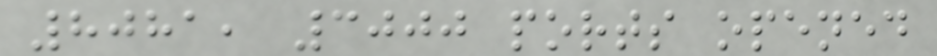8081, 3000 ports opened
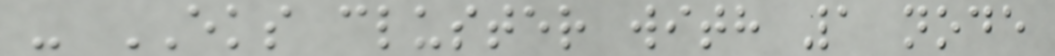- EKS cluster with 1 node
